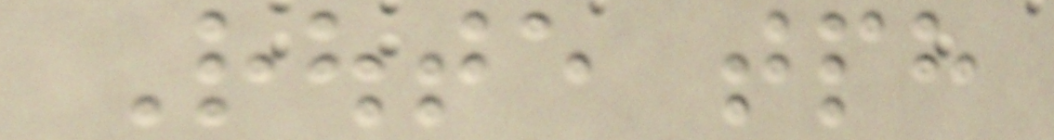Route tph
